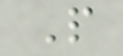P
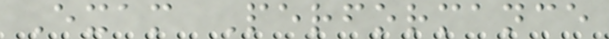Exam Performance
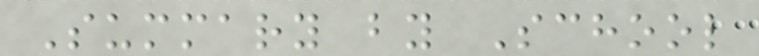Summary by School
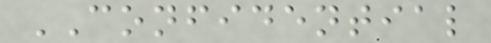CONFIDENTIAL
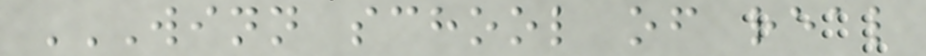WINN SCHOOL OF REAL
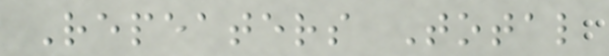Repeaters Total
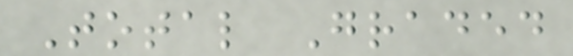Total Graded
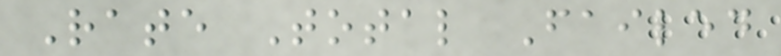Rate Total Failed
